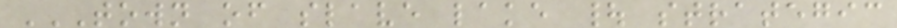TOWN OF SLAVE LAKE | STRATEGIC
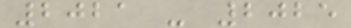2021 - 2025
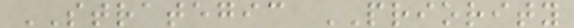STRATEGIC PRIORITY
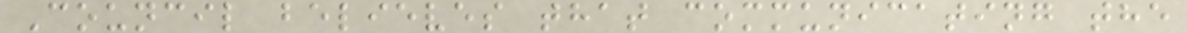Council believes that communicating the
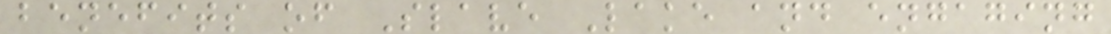benefits of Slave Lake and engaging
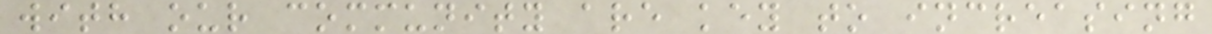with our community are key to increasing
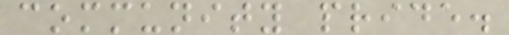community pride.
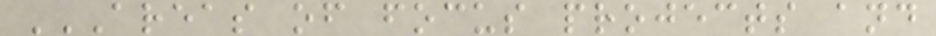AREAS OF FOCUS PROJECTS AND
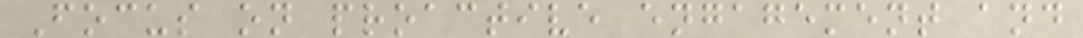Focus on proactive engagement and
